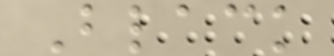Black
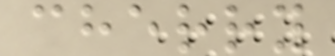cherry
